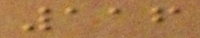116
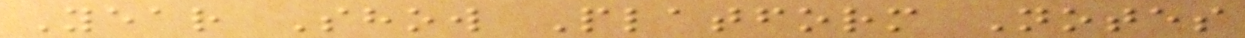Year Show Platform Notes
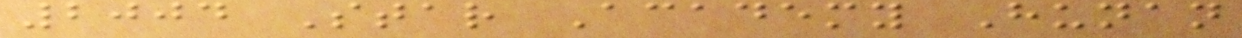2004 Star Academy Hunan
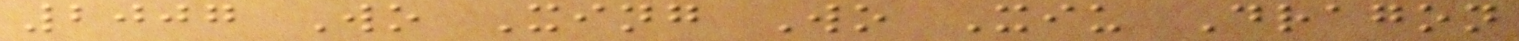2007 Wo Xing Wo Xiu Dragon
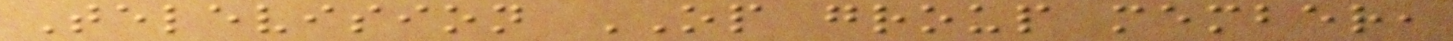Television OP group member,
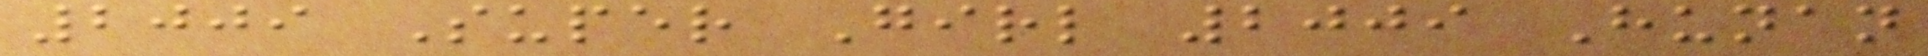2009 Super Girl 2009 Hunan
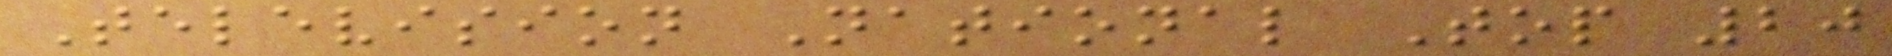Television National Top 20
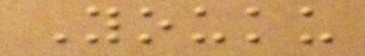Youku
